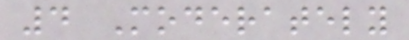4 Moderately
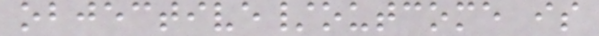objective/outcome is
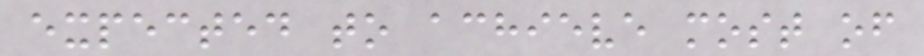expected to achieve most of
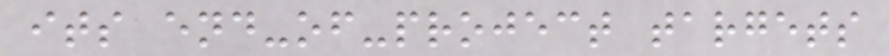its end-of-project targets
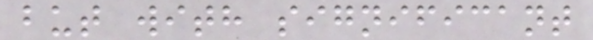but with significant
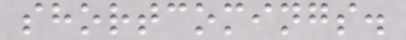shortcomings.
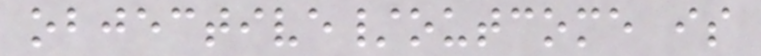objective/outcome is
